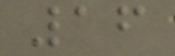16
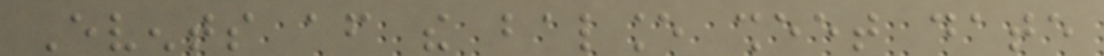Events after the balance sheet date
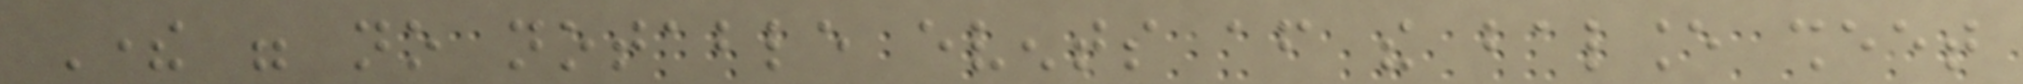There were no notable events after the balance sheet
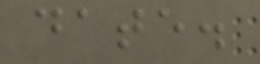date.
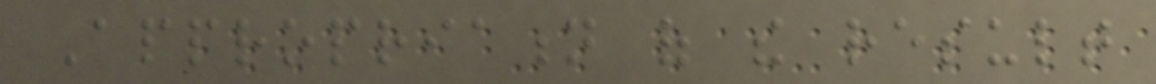Appropriation of the result
